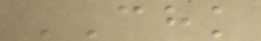CHK
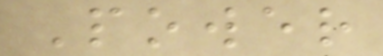Power
